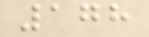178
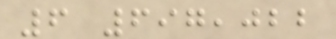6 697,022
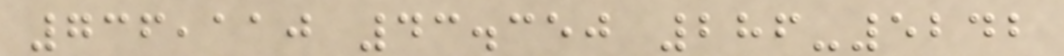736,110 43.350 286-5242
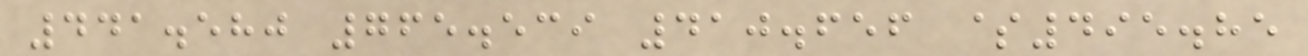441.580 765.539 410.656 $495.85
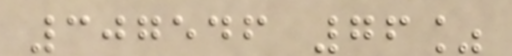307546 76%
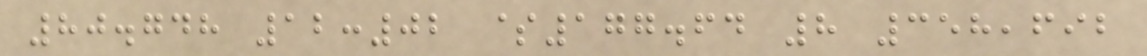80.748 12:02 $177.64 8 358,692
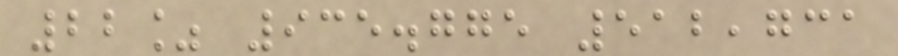22% 935.775 512,731
